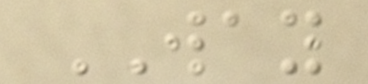WAY
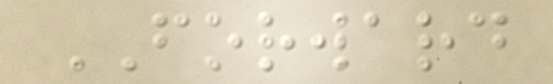FORWARD
